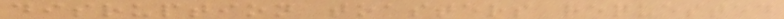disruption toasters requested
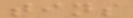tins
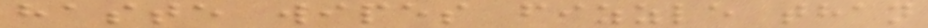haste wipes fizzle than
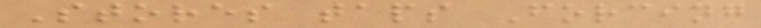Stores taps Forcing
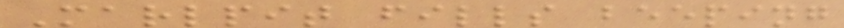Marlpit fills beeping
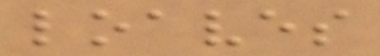loaves
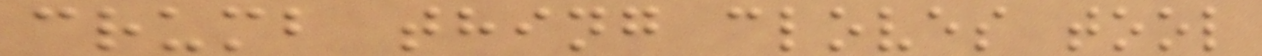crumb thing cloves tool
